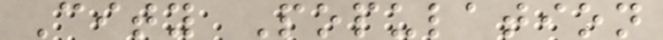City Population
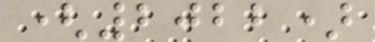(2022)
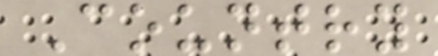Country
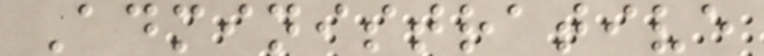Administrative
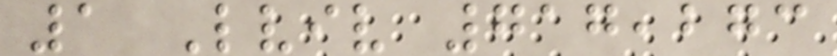1 Lviv 717,273
